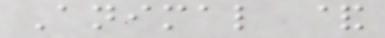Animal &
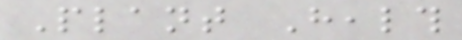Plant Health
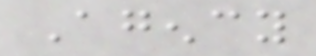Agency
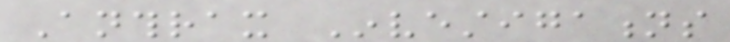Anthrax Investigations
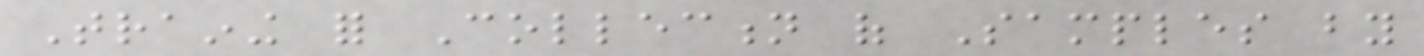Training for Collection of Samples by
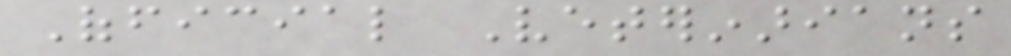Official Veterinarians
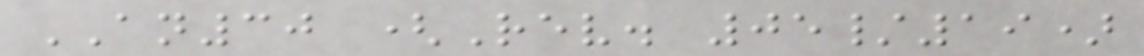AN30 (Rev. 05/19)
